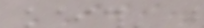III.
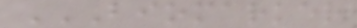BIOMARKER
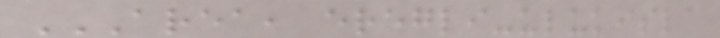AREA, EREGLI-ULUKISLA
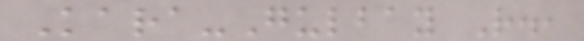Kara-Gulbay R.,
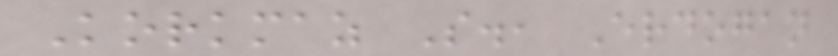Korkmaz S., Erdogan
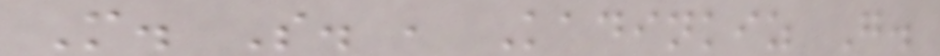M. S. , Kadinkiz G.
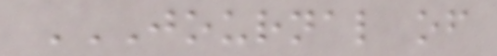JOURNAL OF
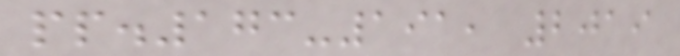pp.173-191, 2019
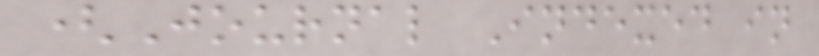(Journal Indexed in
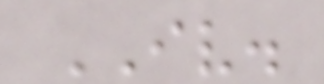IV.
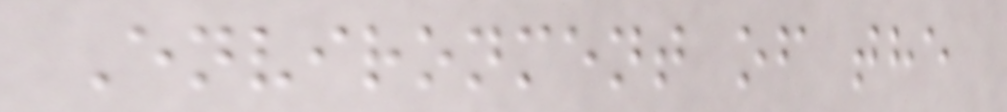Environment of the
